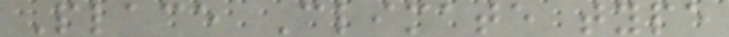Place Climate type
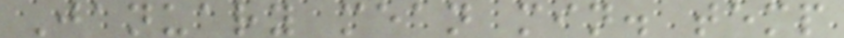January mean min. temp
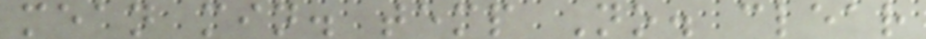mean min. temp No. clear
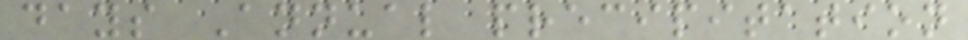days Annual precipitation
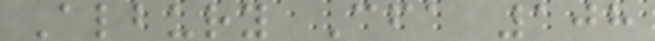Albury Cfa 108
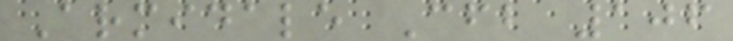Armidale Cfb 106
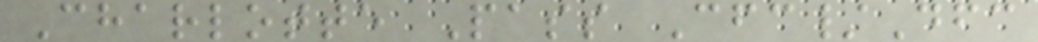Charlotte Pass Cfc/Dfc
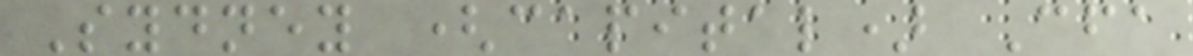Sydney (capital) Cfa
